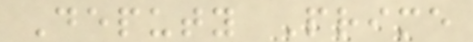Deputy Prime
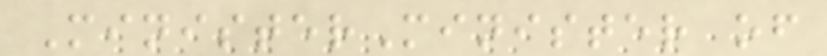MinisterMinister of
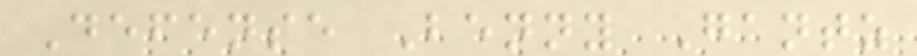Defense Benny Gantz
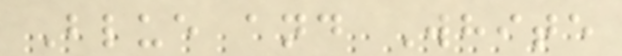Blue and White
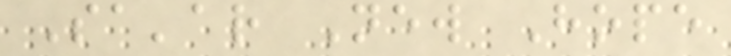Sa'ar New Hope
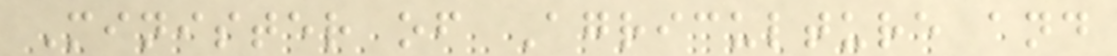Minister of Agriculture and
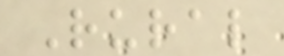Rural
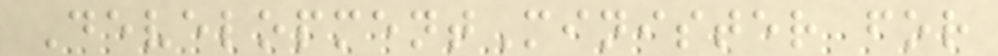DevelopmentMinister for
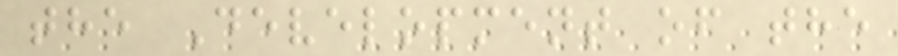the Development of the
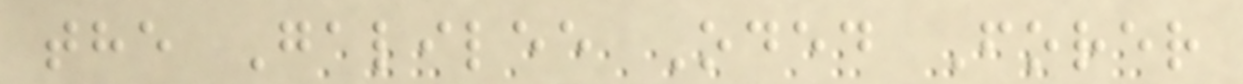the Galilee Oded Forer
